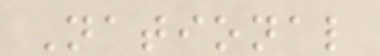National
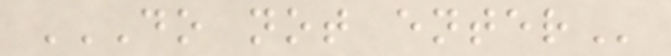DO NOT ENTER
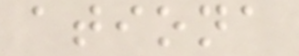ationa
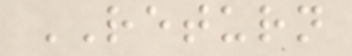RETURN
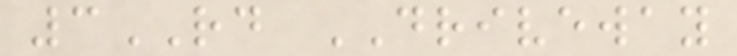3RD DRIVEWAY
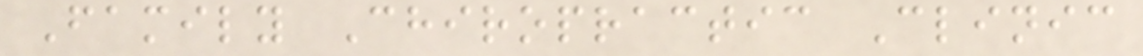Family Chiropractic Clinic
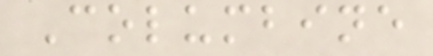Columbine
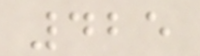425
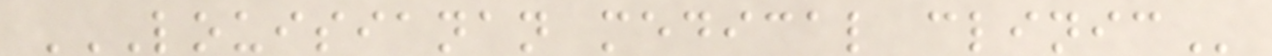LOUISIANAN MEDICAL CLINIC
